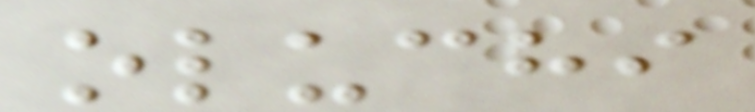oluchi
